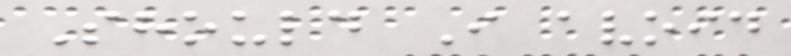Should I avoid
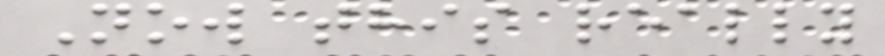Now this really
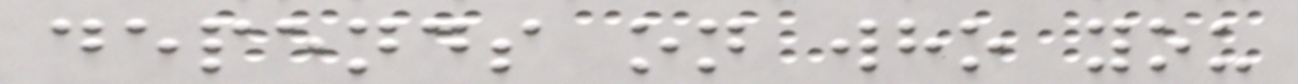depends on who you
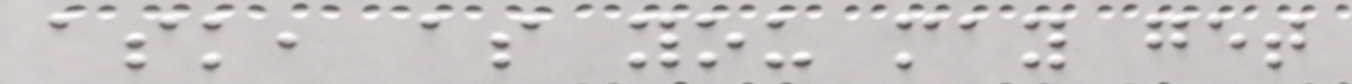ask, as you may get
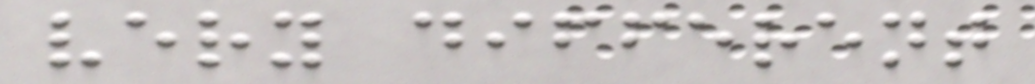very different
